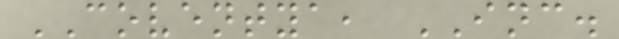COVENTYA, INC.
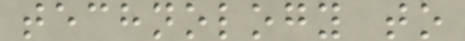technology to
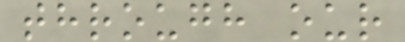through our
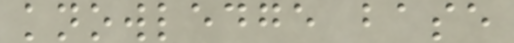knowledge base
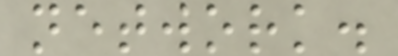network.
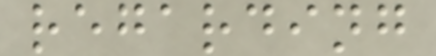regarding
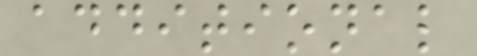additional
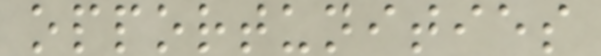opportunities
